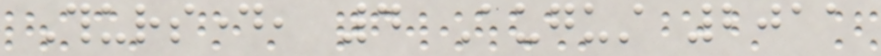Thursday, 4 August 2011
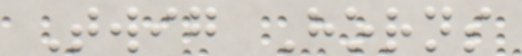Twig Horns
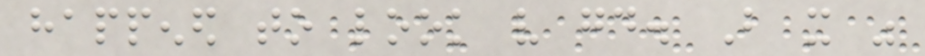happened to look very good. But it was
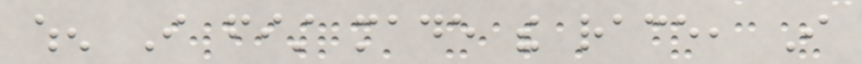when I fist made the race, I
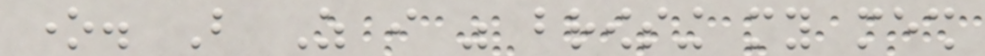one. But As i was browsing my mesh
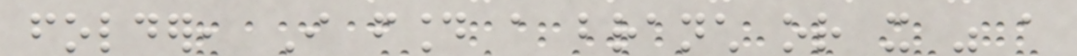folder, I found a branch or it was a
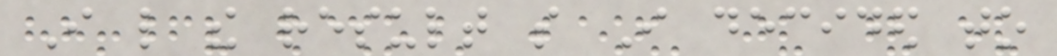I like the result so I decided to
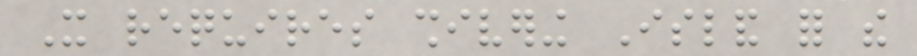It requires shivering Island for the
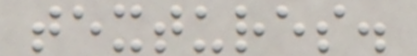textures.
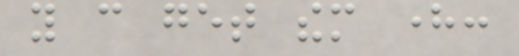you can get them here:
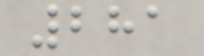281
